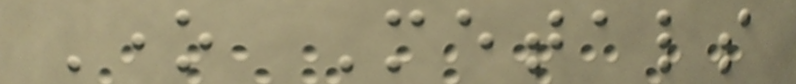One Metals
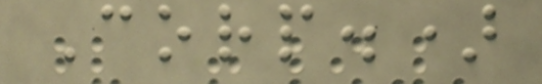Corp.)
